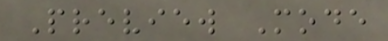Preview Mode
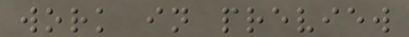work in preview
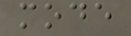mode
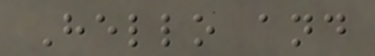Hello and
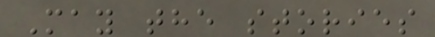May the stories
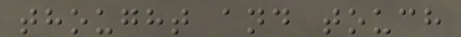thought and touch
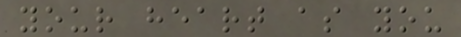your heart as you
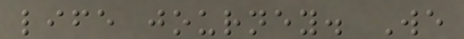life journey. We
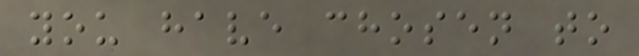you have chosen to
